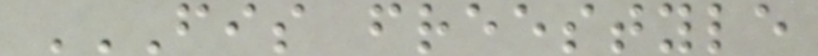FIS FREESTYLE
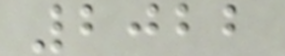2022
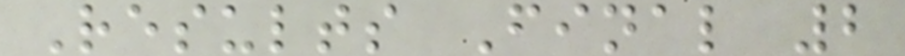Results Final 2
